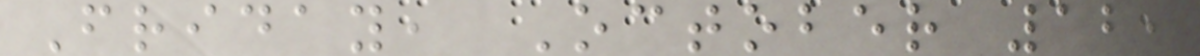Friday, October 12,
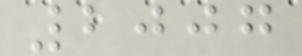2007
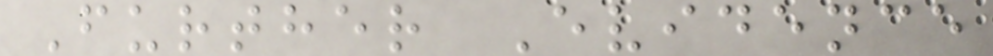Further Evidence
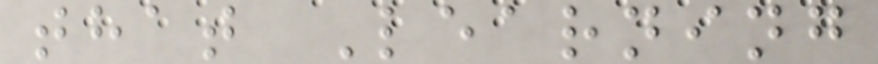that Learning
